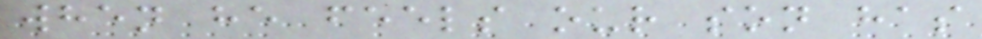when he feels our son has
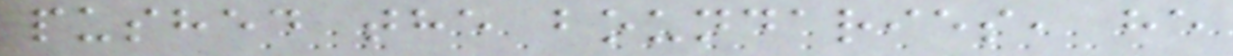pushed the boundaries, he
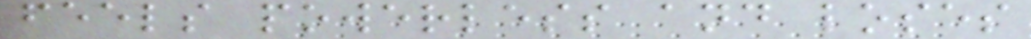feels powerless and loses
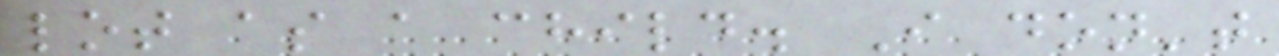lot as a child. I don't
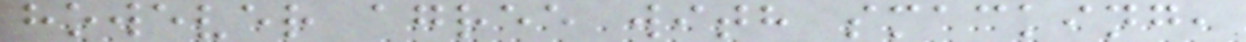however agree with smacking,
